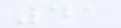41
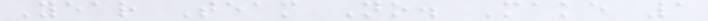Year Team No. Make 1
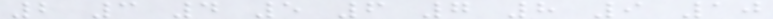2 3 4 5 6 7 8 9 10
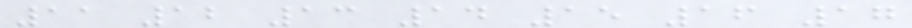11 12 13 14 15 16 17
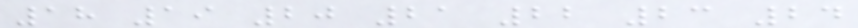18 19 20 21 22 23 24
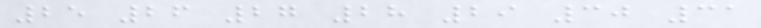25 26 27 28 29 30 31
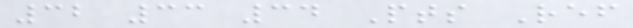32 33 34 Pts Ref
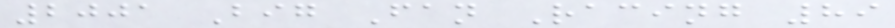2001 Big Fan Racing 89
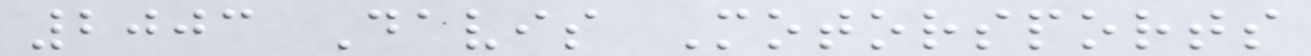2003 Davis Motorsports
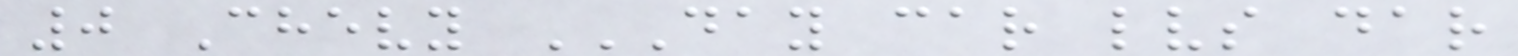0 Chevy DAY CAR LVS DAR
